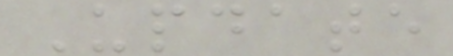Update
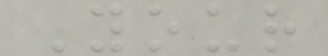Your
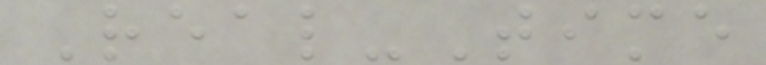Real-Time
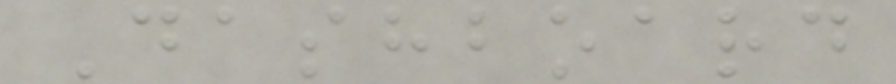Dashboard
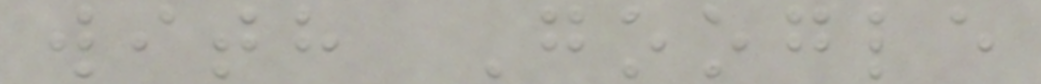with Google
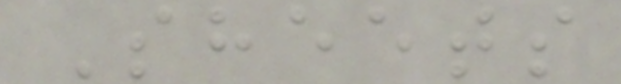Sheets
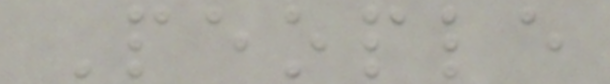People
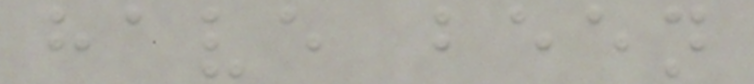have been
